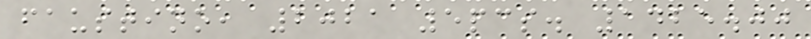faustino, 2021 5pcs. 1425.00
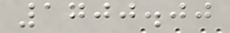1700.00
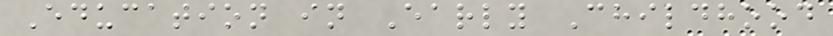Education in Early Childhood
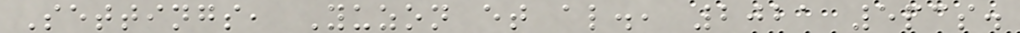Settings, Yuzon et al., 2021 5pcs.
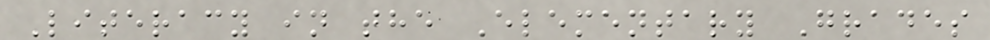Literacy in the Elementary Grades
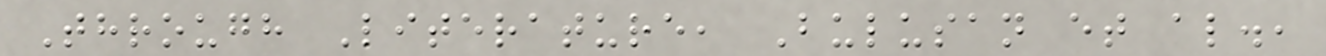Through Literature, Bulusan et al.,
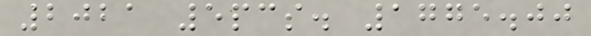2021 5pcs. 1775.00
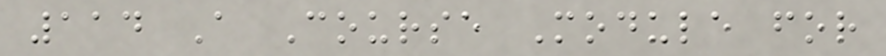114 A Course Module for
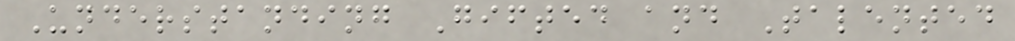Understanding Gifted and Talented
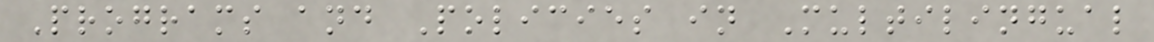Programs and Policies in Multilingual
